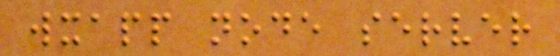wxapp node server
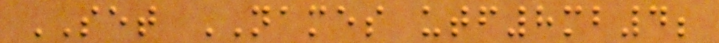SET NAMES utf8mb4;
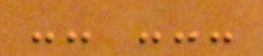-- ---
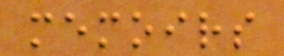memoirs
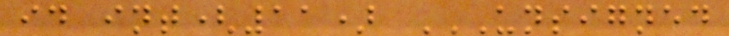id int(11) UNSIGNED
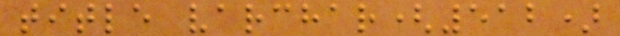title varchar(512)
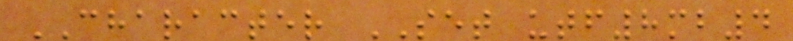CHARACTER SET utf8mb4
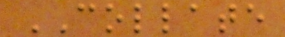COLLATE
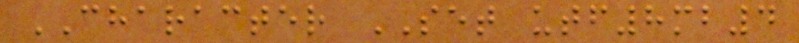CHARACTER SET utf8mb4
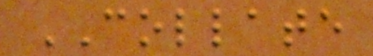COLLATE
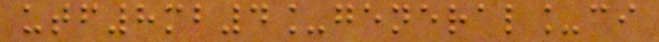utf8mb4_general_ci
